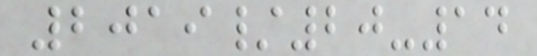2019/20-14
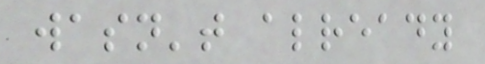wasn't already
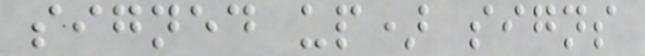signed up) signs
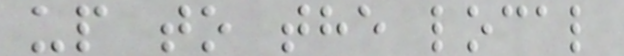up to the local
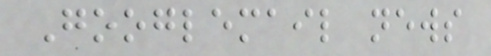Googlemail news
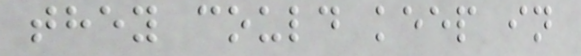they could keep in
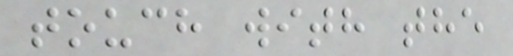touch with the
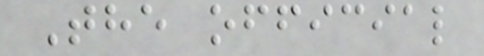The official
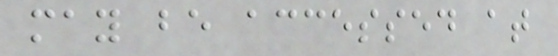may be accessed at
